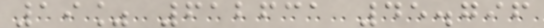19% 612631 45.796
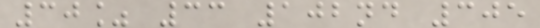30% 33 102nd 305
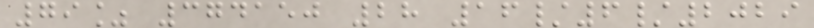79% 374150 28 16/6/2029
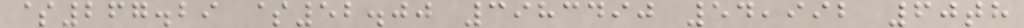$267.29 $52.00 3983490 54,992 60th
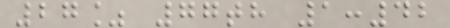27% 77th 1:42
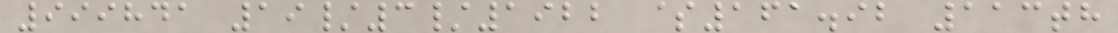999841 19/3/1922 $161.92 113th
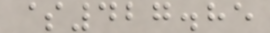$427.85
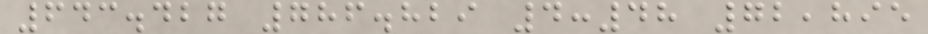643.427 786.829 4:48 72,895
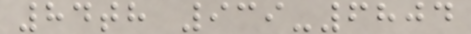84th 939-6804
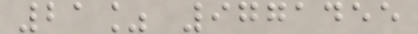21% 9771455
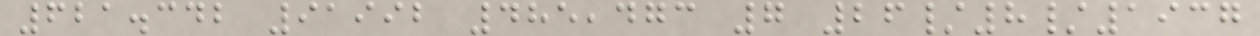621.342 91992 485,473 7 26/8/1937
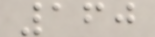160
